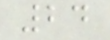24
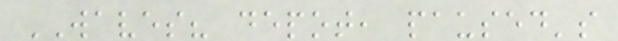WAVES? depot, paused's
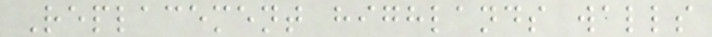Replacement highlands walls
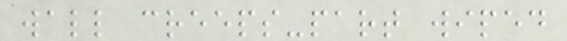wall creeps-part wiped
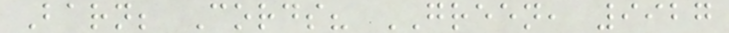Barn; Cords? GREEN, 9927
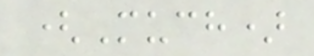(Much)
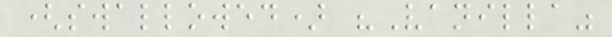(swallowed) "Vanilla"
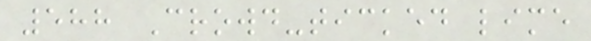588 Crowd-ticked lime
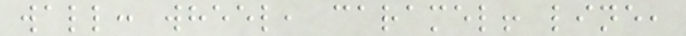wall: wheel, caramel! line,
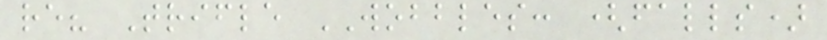re? Trifle WOBBLES: (falls)
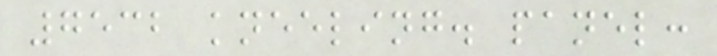7532 kneeling. panel:
